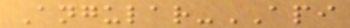Angular-API
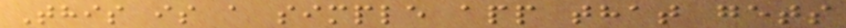This is a simple app that gets
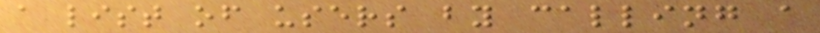a list of users by calling a
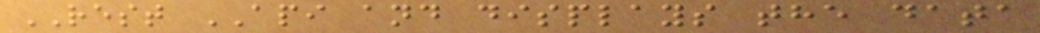REST API and displays the data
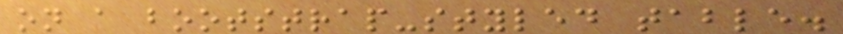on a bootstrap-styled table.
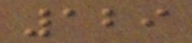129
